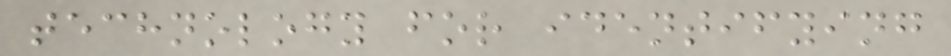technology for identifying
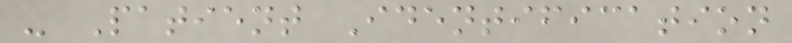- Patient Identification
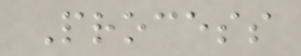Process
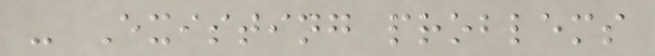- Existing problems
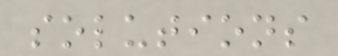solutions
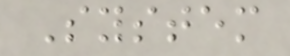System
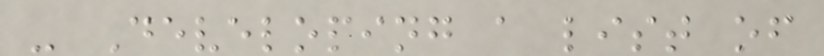- Developing a list of
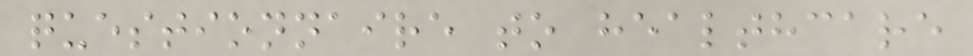questionnaire to healthcare
